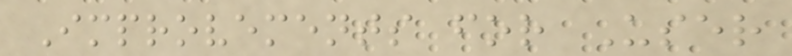Improvements for User
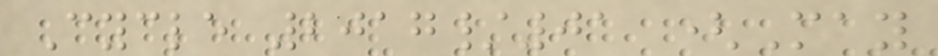Cycle 2017/01 (May
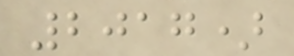2017)
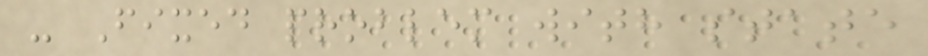- Fixed problem with state
